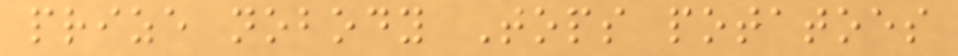prize nobody Tops potatoes
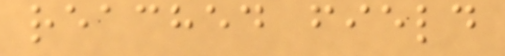reached field
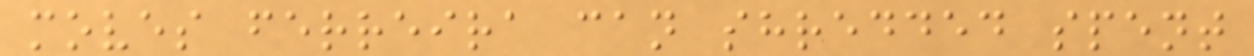moves ferreira can shredded spent
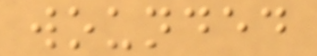wounded
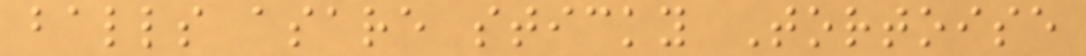balls asare sticky Tortoise
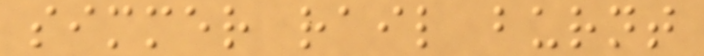simmer rail burnt
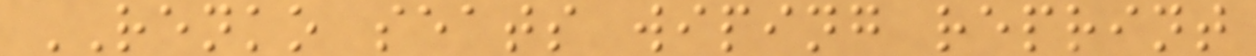RENKO seats wiping reprint
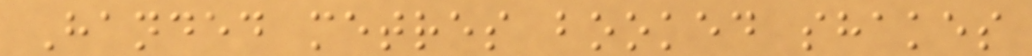Handed metres booked shakes
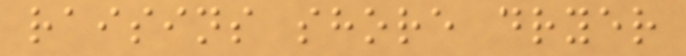raisins shore dryer
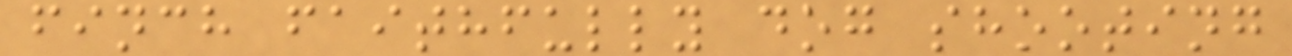finch faithfully dog shooting
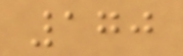170
